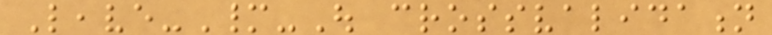Leave-Many-Out crossvalidation
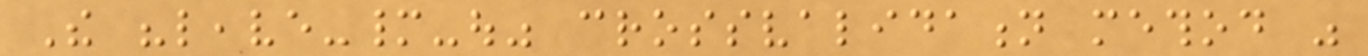The "leave-many-out" crossvalidation method was
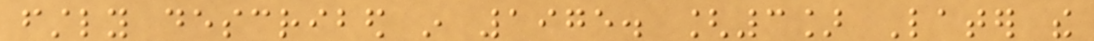firstly described in 1975. [3] Later the
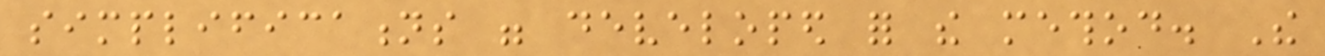simplifications were developed for the method. The
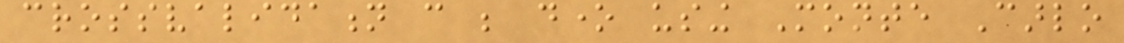crossvalidation can be done using Monte Carlo
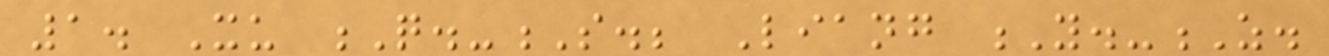1. Xu Q.-S.; Liang Y.-Z.
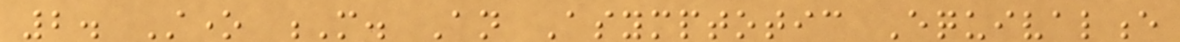2. Stone M. An Asymptotic Equivalence
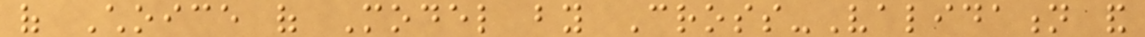of Choice of Model by Cross-Validation and
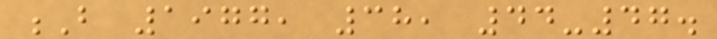B 1977, 38, 44-47.
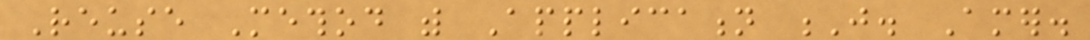Reuse Method with Application J. Amer.
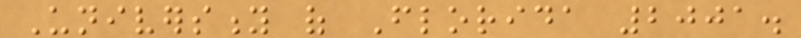University of Florida 2001.
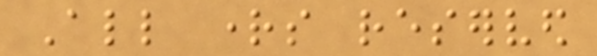All rights reserved
